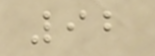92
